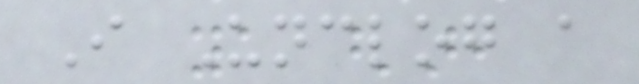I Unclog a
